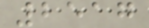2517
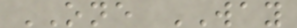ONE WAY
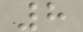8
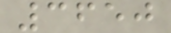3650
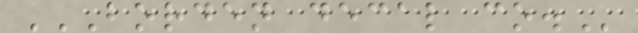BORDEN DECAL CO.
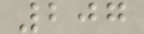207
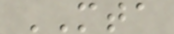MTA
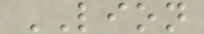LION
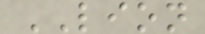LION
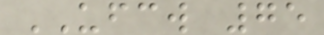UFCW 75
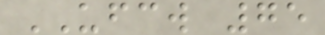UFCW 75
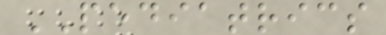PEDIATRICS
